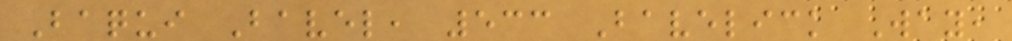Baqui Bavel, 533 Bavelick Way,
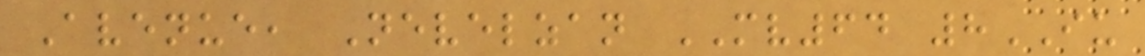Avenue, Nevelzan MV64 8IU
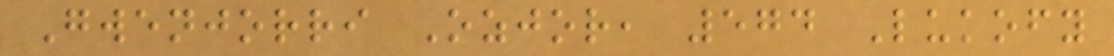Gwenjorri Ozjor, 574 Lukofy
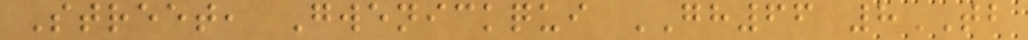Street, Gwenickqui GH66 8TB
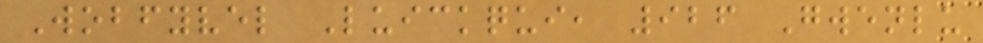Wobfyvel Luickqui, 926 Gwenlu
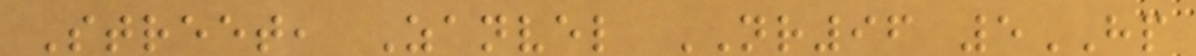Street, Zanvel NR96 5HP
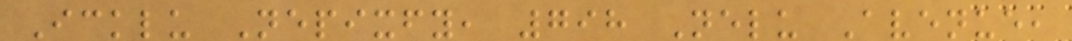Icklu Nepixfy, 798 Nelu Avenue,
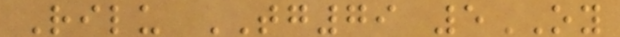Rilu TG79 5OY
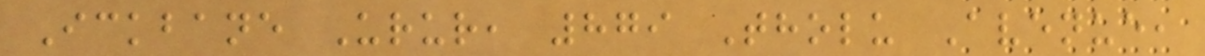Ickbane Urur, 879 Tholu Avenue,
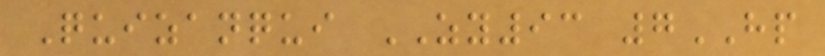Quizanqui ZY93 7HP
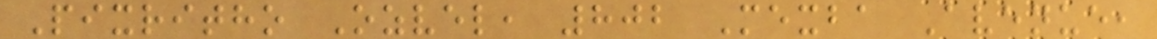Pixritho Ozvel, 802 Mexba Avenue,
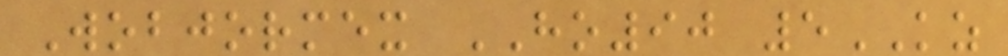Wobjormex HO90 5KZ
